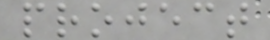project
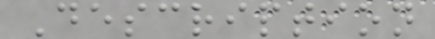Description
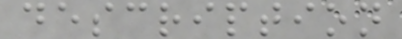description
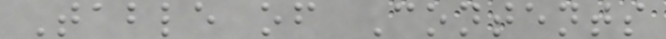Table of Contents
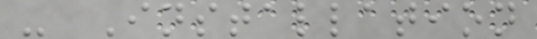- Installation
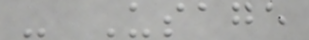- Usage
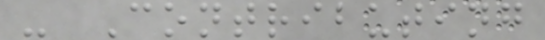- Contributing
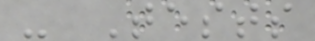- Tests
